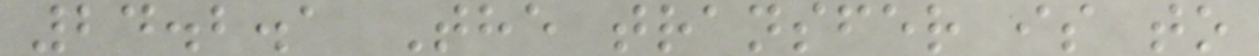24.2.1 The transfer is to
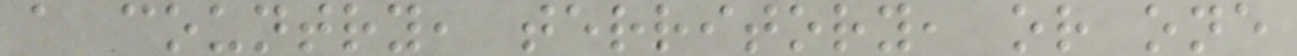a country, territory, or one
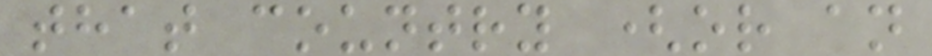that country (or an
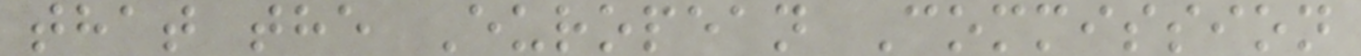that the European Commission
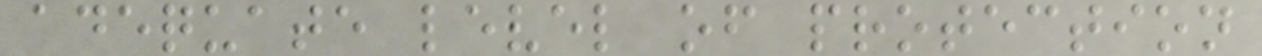adequate level of protection
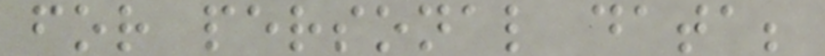for personal data;
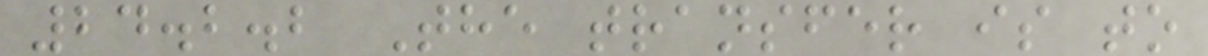24.2.2 The transfer is to
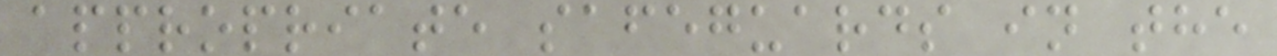appropriate safeguards in the
